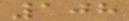108
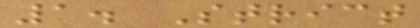1. Strict
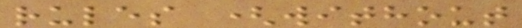rules (without
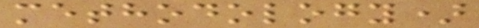methodology)
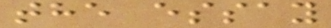the essay
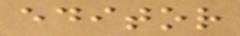editor
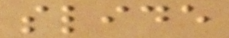slide
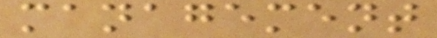management
